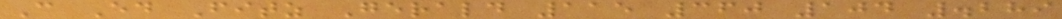C Ed Fitz Gerald 115 360 104 .289
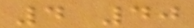4 40
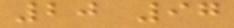20 97
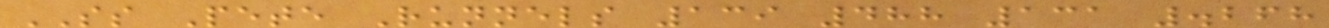SS Pete Runnels 139 488 131 .268
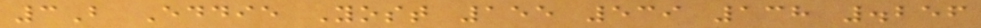3B Eddie Yost 155 539 138 .256
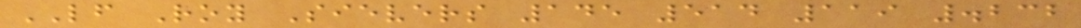LF Roy Sievers 145 514 119 .232
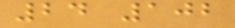24 102
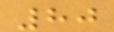80
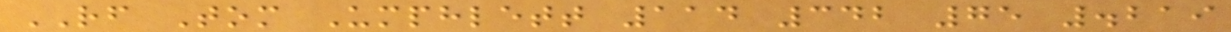RF Tom Umphlett 114 342 75 .219
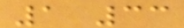1 33
